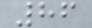86
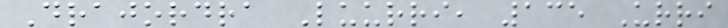Drajordra Luurri, 135 Urri
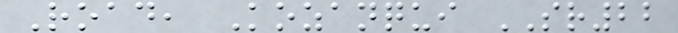Road, Kozanqui SR22
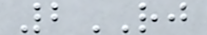2RJ
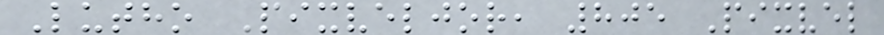Lutho Pixveljor, 805 Pixvel
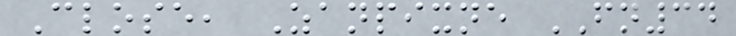Close, Zanpixne FN34
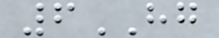6HG
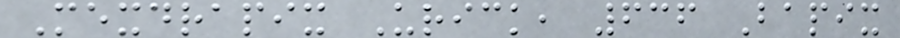Mexdrapix Urick, 636 Bapix
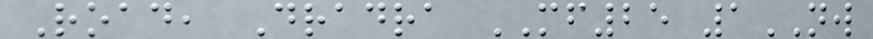Road, Dradra MF25 1NW
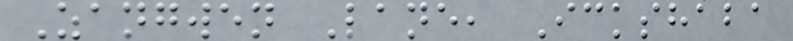Zangwen Lane, Ickshaba
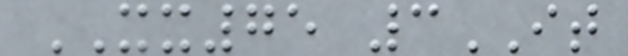XX75 3IT
